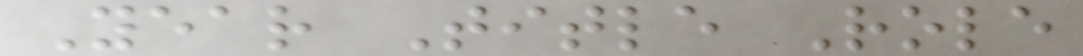Year Title Role
